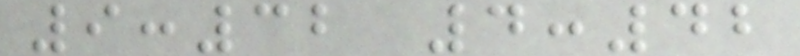9:32 4:42
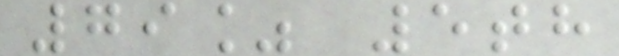79% 5th
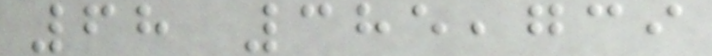68 385,739
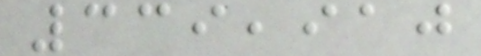339,910
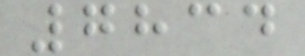7834
